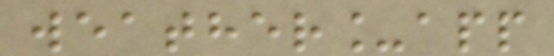weather_app
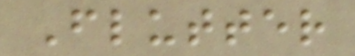Flutter
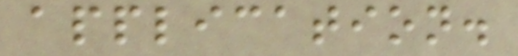application.
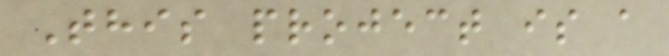This project is a
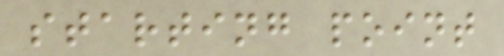starting point
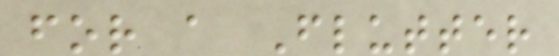for a Flutter
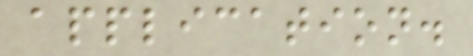application.
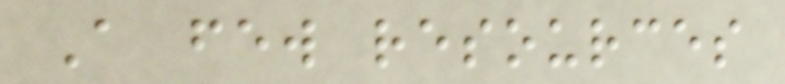A few resources
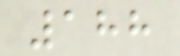188
